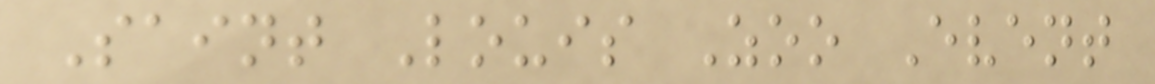Saint Louis Zoo Event
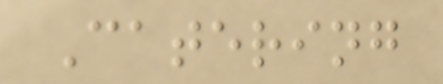Catering
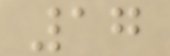17
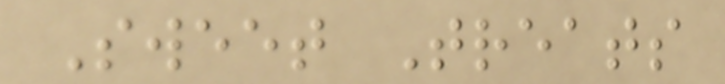Sweet Treats
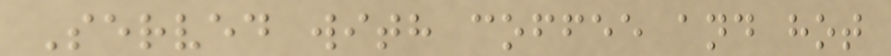Served with coffee and hot
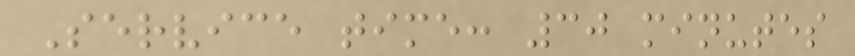Service time: 30 minutes
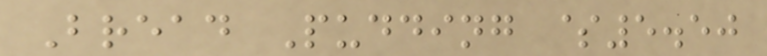Bread Pudding $5.50
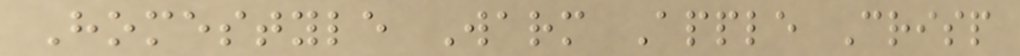Homestyle Warm Apple Crisp
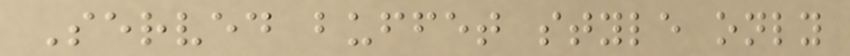Served buffet style only
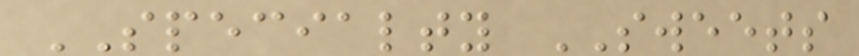SPECIALTY SWEETS
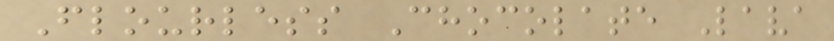Flourless Chocolate Lava
